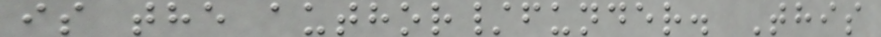is the author/funder. This
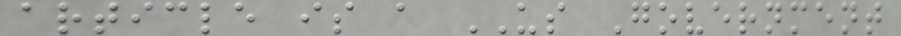article is a US Government
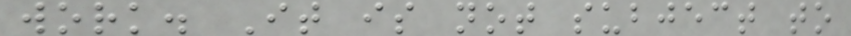work. It is not subject to
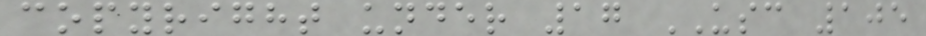copyright under 17 USC 105
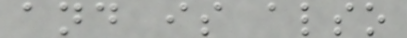and is also
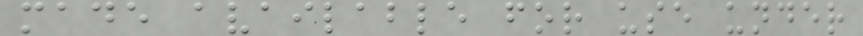made available for use under
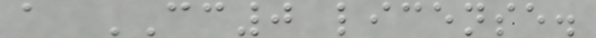a CC0 license.
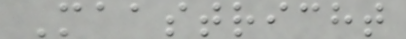Maastricht
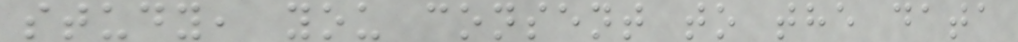study, you consent to the data
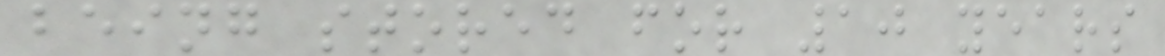being stored for 10 years
